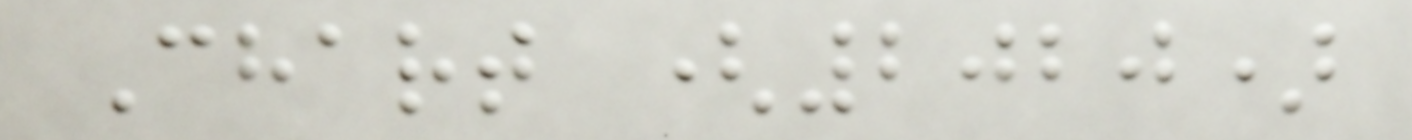Chart (2020)
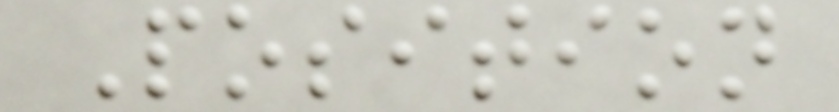Position
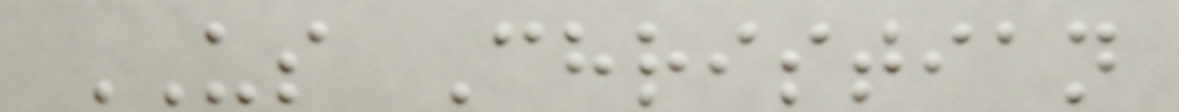US Christian
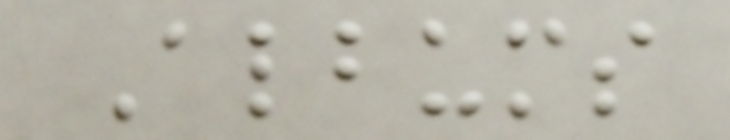Albums
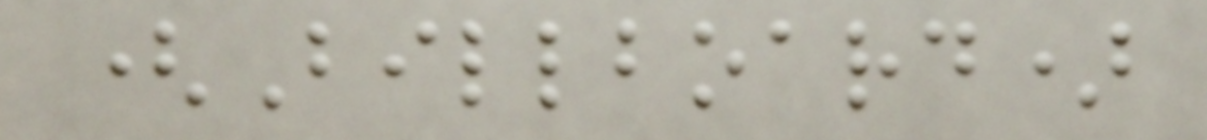(Billboard)
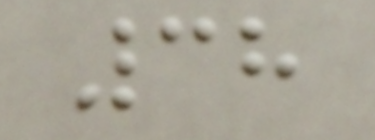38
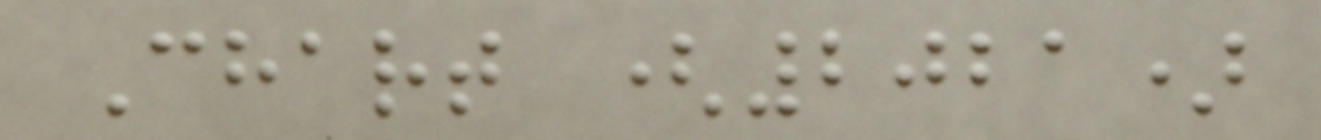Chart (2021)
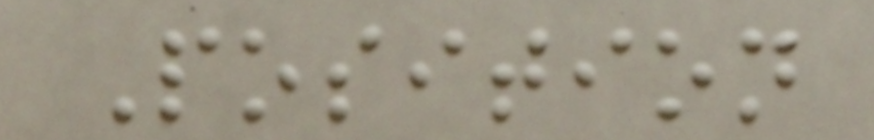Position
